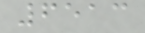6513
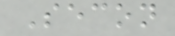Secon
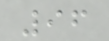96
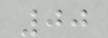00
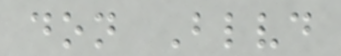don Blvd
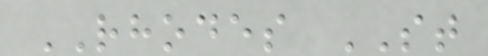RHODES ST
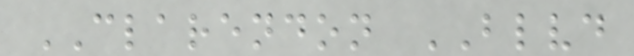CLARENDON BLVD
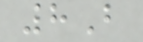8B
